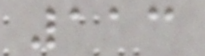113
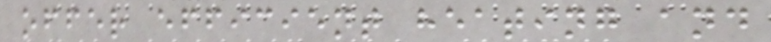offer efficient heating and
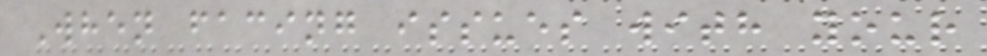When facing issues with your
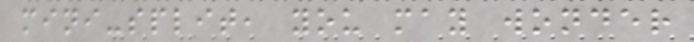mini-split, you may wonder
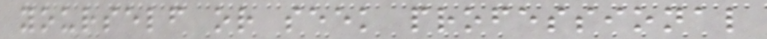yourself or seek professional
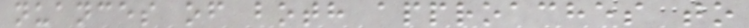nuances of both approaches to
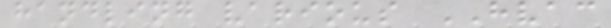handling various HVAC
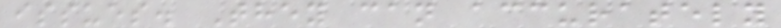issues. They can accurately
